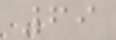69
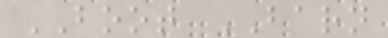BOOT BARN
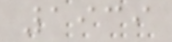1939
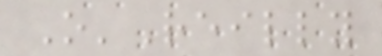O'Reilly
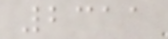2311
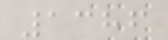1386
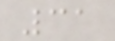31
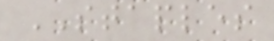STAPLES
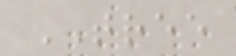TREE
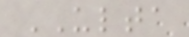ULTA
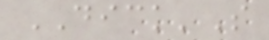DICK'S
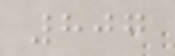807
